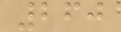260
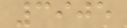3905
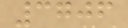3706
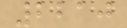2210
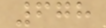678
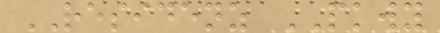RESIDENZ PKWY
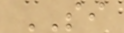SI
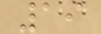19
